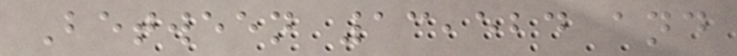Between 13,524 and
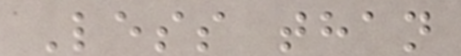Less than
